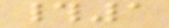#1
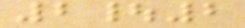2|2
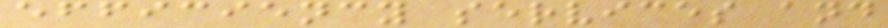efficiency services and
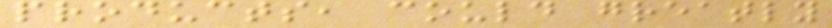products, could greatly
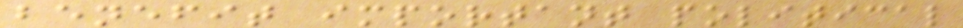benefit important political
